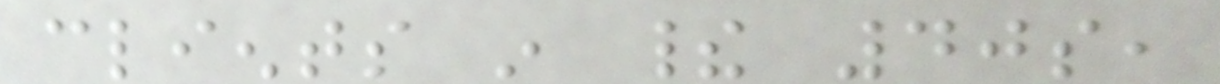clients in their 40s,
